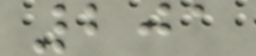201
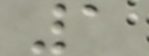1
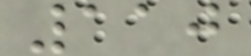110
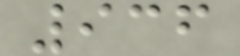936
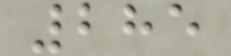285
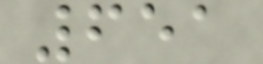651
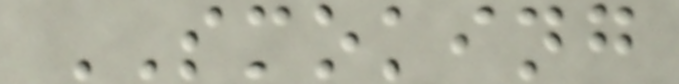SMOKING
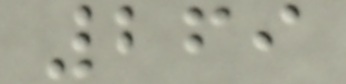269
